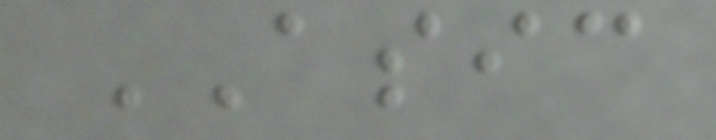ASIC
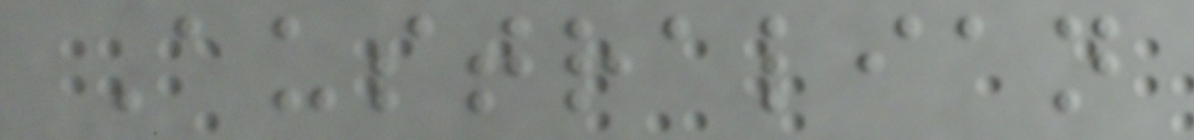Australian
